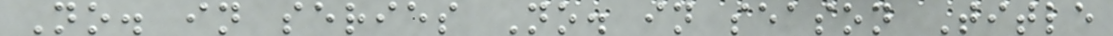No. in series No. in season Title
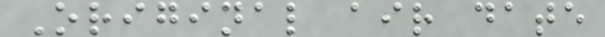Original air date
